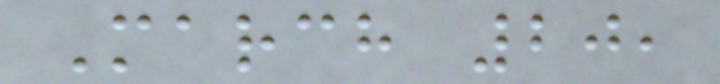March 20,
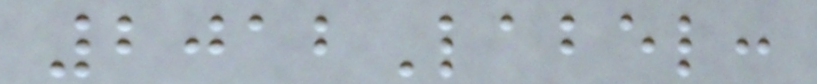2012Label:
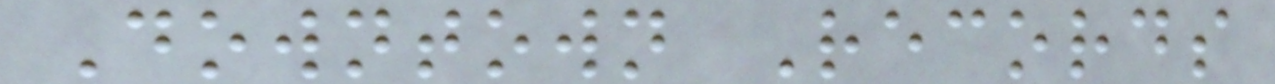Downtown Records
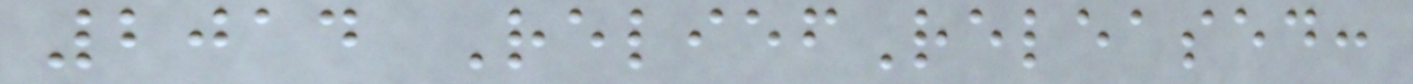2014 ReliefReleased:
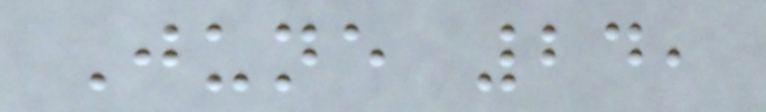June 24,
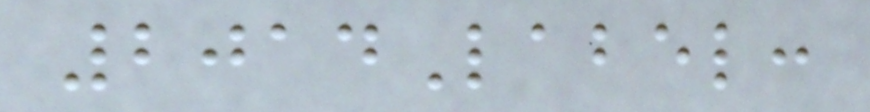2014Label:
